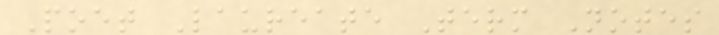Poet Laureate Term Notes
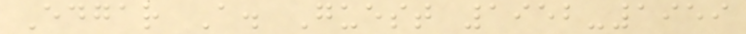Edgar A. Guest 1952-1959
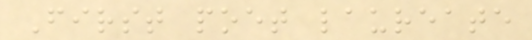First poet laureate
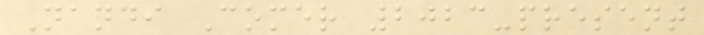Nandi Comer 2023-present
